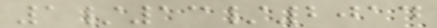1/13/2014
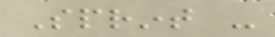Sprint -
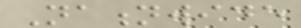Nationwide
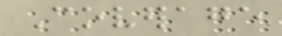Coverage
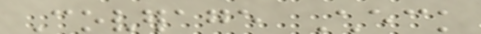Coverage Check
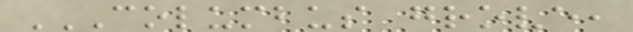COLUMBUS GROVE,
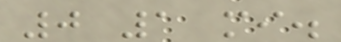0 1 mi.
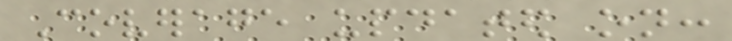Coverage updated on:
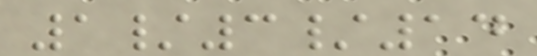1/3/14
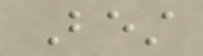Best
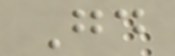Good
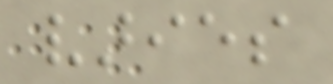varies
